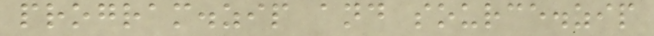program.zip and source.zip
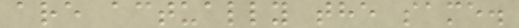are actually the same.
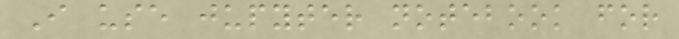I use jupyter notebook for
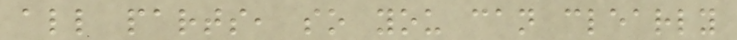all parts, so you can clearly
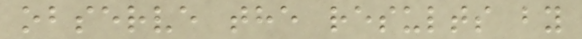observe the results by
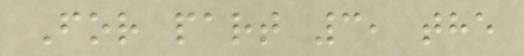For part 3, the
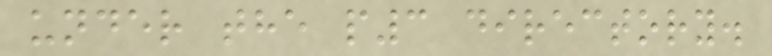under the p3 directory.
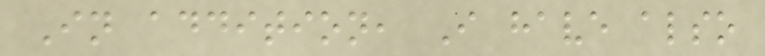In addition, I have also
